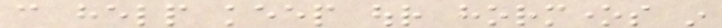can help keep our hormones in
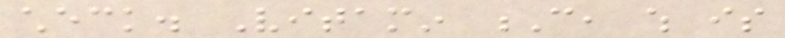check. Vitamin C, which is
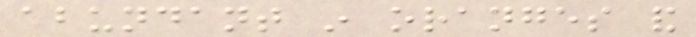abundant in oranges and
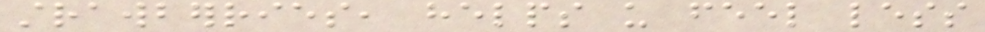strawberries, helps us feel less
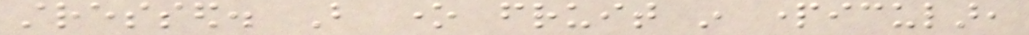stressed. But one fruit in particular,
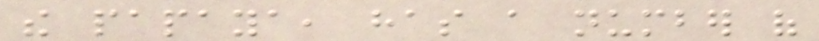the papaya, has a number of
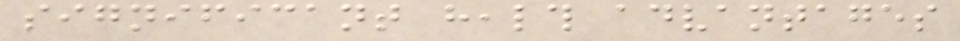significant health advantages
